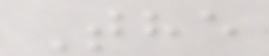The
